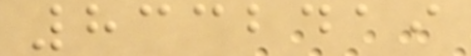8332419
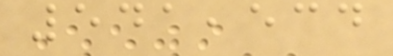541,534
